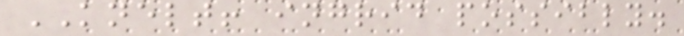KNELT! ingrid possibly.
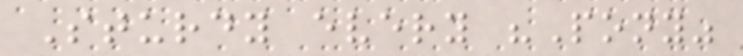Sturdy every "Pony"
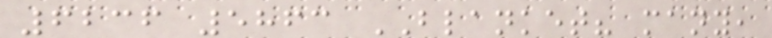6236 5863 BLANKET? many,
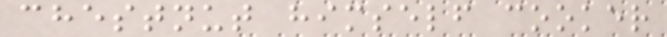chestnut himself cooker
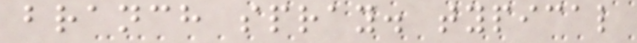branch spray. typical
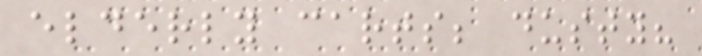elderly carts; dusty?
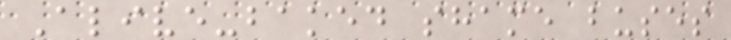Alive-baked shame buses
